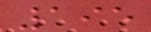195
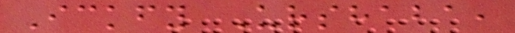Ickfy Urshaba,
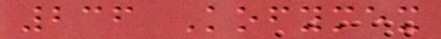236 Kofymex
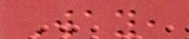Way,
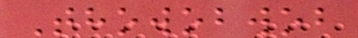Thowobwob
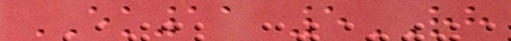EK11 5RH
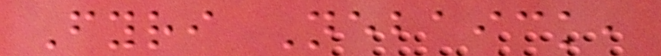Fyri Nebaick,
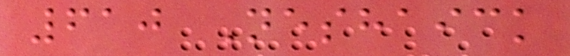610 Neshaick
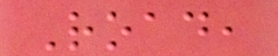Road,
